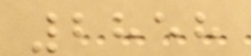2858
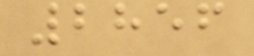2856
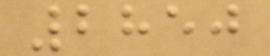2850
